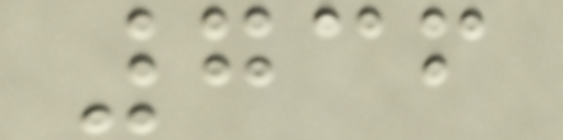736
